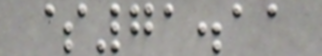$71.11
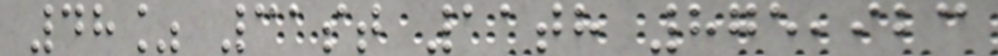48% 31st 11th 875,923
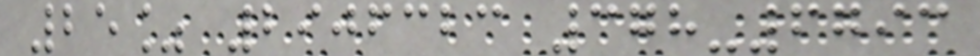25% 2906323 378-6793
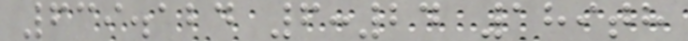639.124 6:24 189th
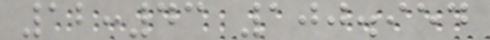12:43 100.954
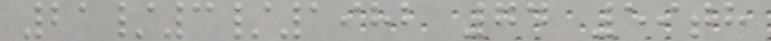21/3/1982 74 59th
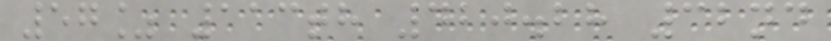57% 113th 420.28 32nd
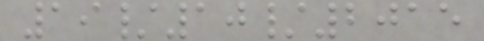19/10/2015
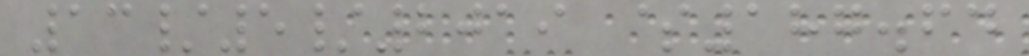13/5/2019 $187.64
